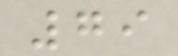79
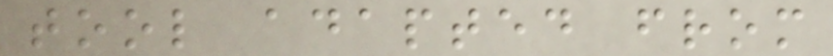tool adapted from
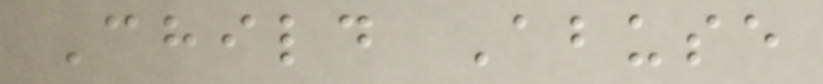Child Abuse
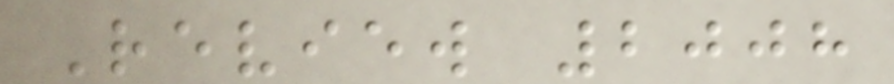Review 2008
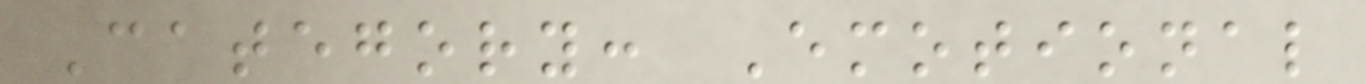Category: Emotional
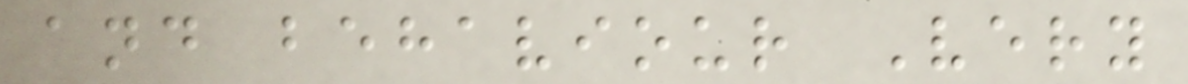and behaviour Very
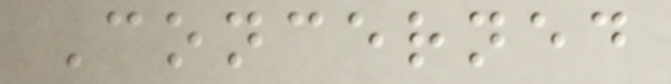Concerned
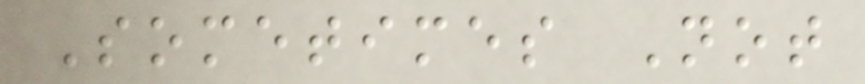Sometimes Not
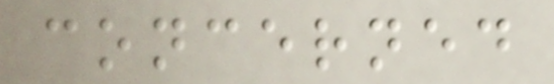concerned
